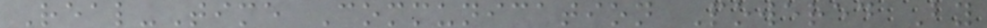Real-Time Communication Powered By
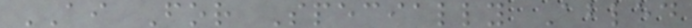AI For Specially Abled
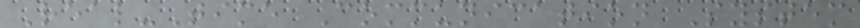Real-Time Communication System
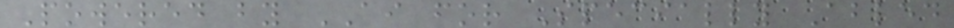Powered by AI for Specially Abled
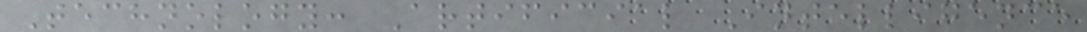Technology: Artificial Intelligence
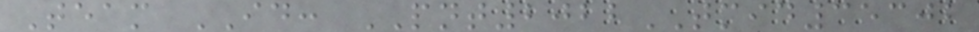Team ID: PNT2022TMID35302
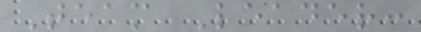Team Leader:
